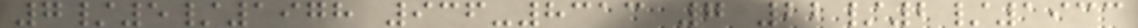7/5/1978 936-8313 7 22/2/1933
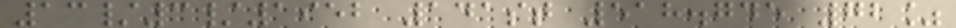13/3/1952 141st 518.745 72%
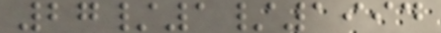27/1/1994
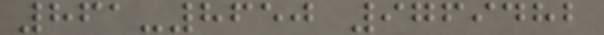861-8650 9769482
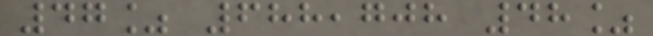47% 688,708 48%
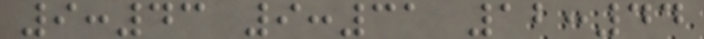9:43 9:31 12:44
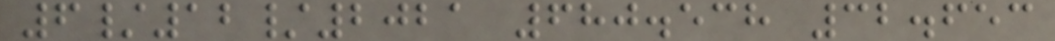6/12/2021 680.538 32.653
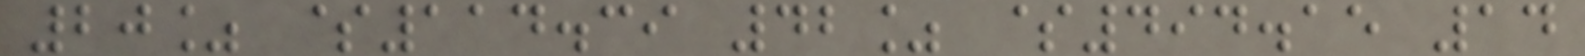20% $114.39 42% $494.15 14
